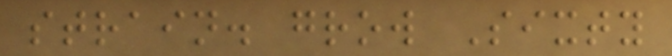strain. grow Sixty
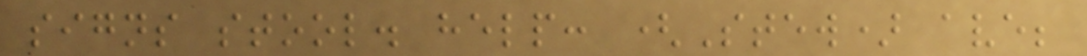signs stool. help: (Stew) ave;
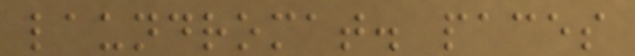laundromat. paces
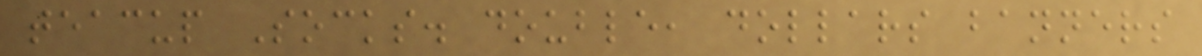teacup Socks. double, dollars banners
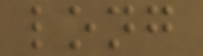long
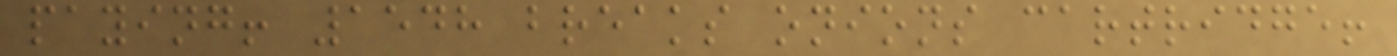paying! 1548 breaks onions cartridge!
